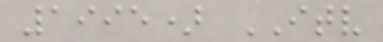1995) ITV
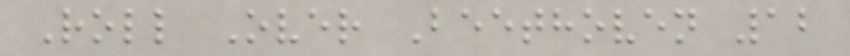Roll Over Beethoven 12
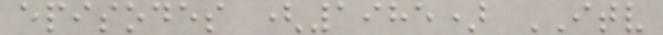episodes (1985) ITV
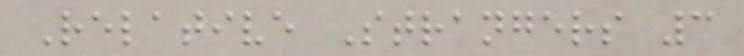Relative Strangers 3
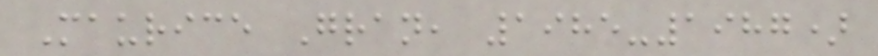Maurice Gran, 1985-1987)
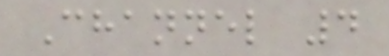Channel 4
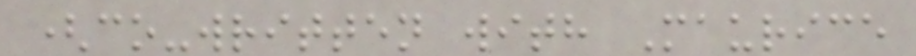(co-written with Maurice
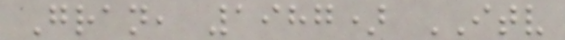Gran, 1987) ITV
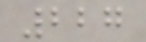227
